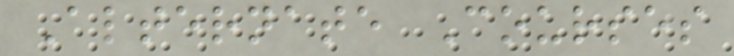Alternate Courses
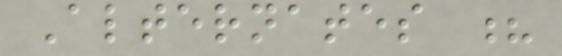Alternates ?
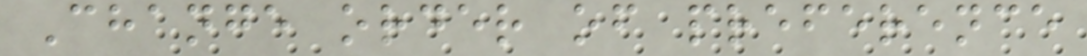Change order of preference
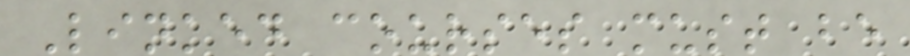Linked courses must be
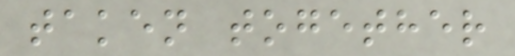taken together
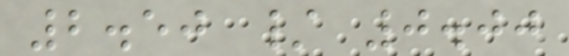2.50 / 0.00
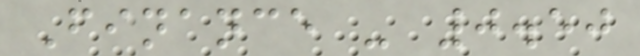Finance - 0.50
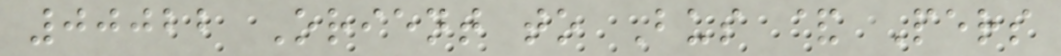00022 Orient to Bus & Pers
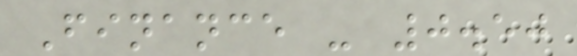Finance - 0.50
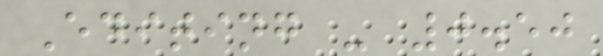Editing - 0.50
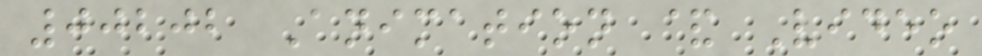00202 Animation & Video
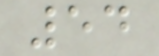54
